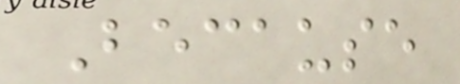Because
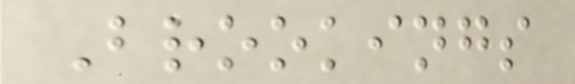Brookings
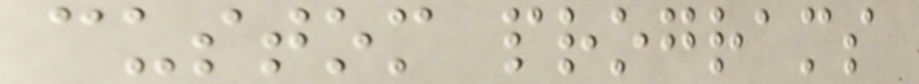custom programs
